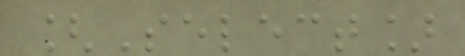[Select]
